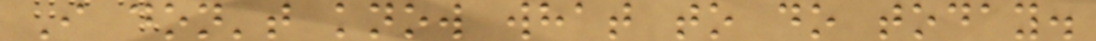I don't know what to do today.
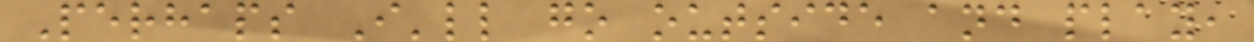Perhaps I'll go outside and play,
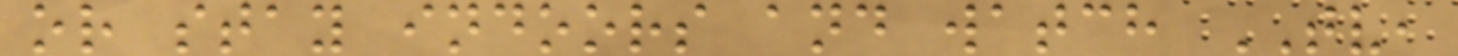or stay indoors and watch TV,
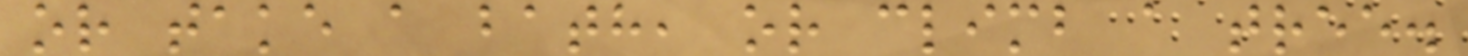or take a bath, or climb a tree.
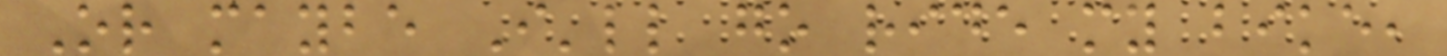Or maybe I'll go ride my bike,
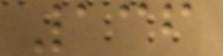136
